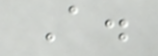A.
